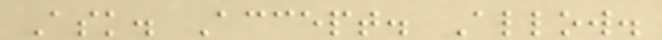Ask. Accept. Allow.
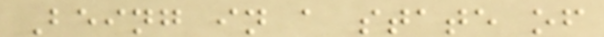Being in a state of
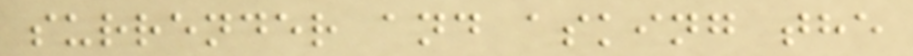surrender and asking the
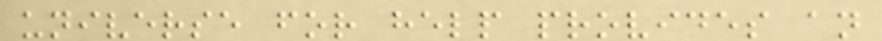universe for help provides an
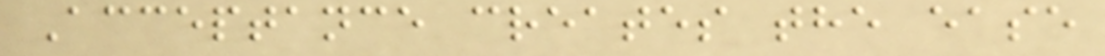Acceptance creates the ease
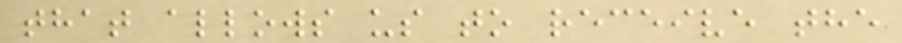that allows us to receive the
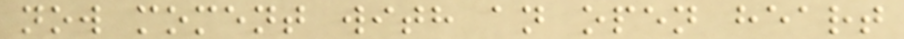now moment with an open heart
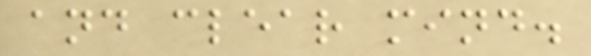and clear mind.
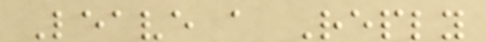Leave a Reply
